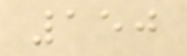150
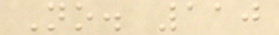No. 110
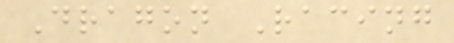Dragon Racing
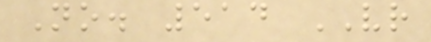No. 514 VR
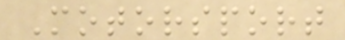Motorsport
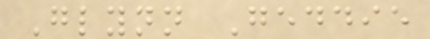Glynn Geddie
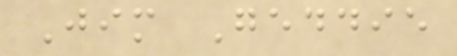Jim Geddie
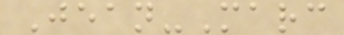Jean-Marc
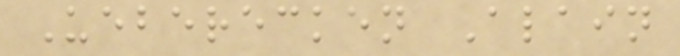Ueberecken Alain
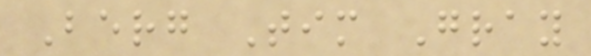Berg Tim Gray
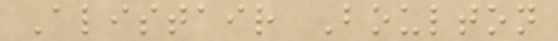Alistair Boulton
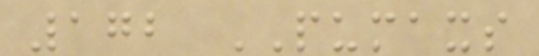172 PUMAXS
